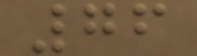76
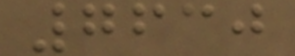7630
